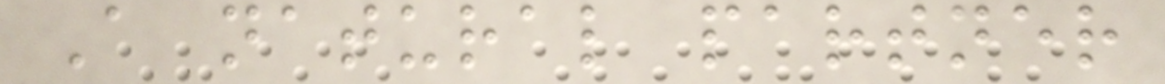A natural partner
